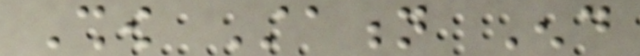Show Station End
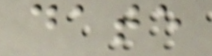date
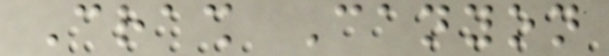Crash Canyon
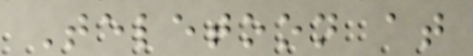Teletoon at
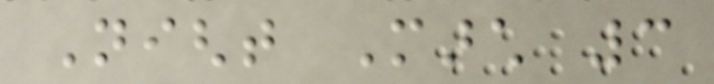Night March 3
